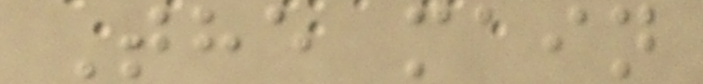The main
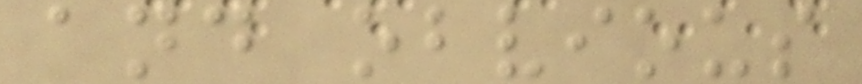and obvious
